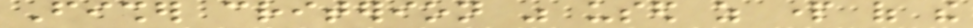Fisher criterion was used as part of the
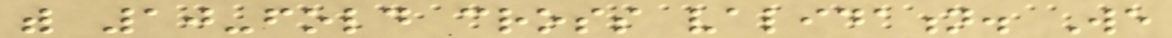with 10-fold cross validation. We
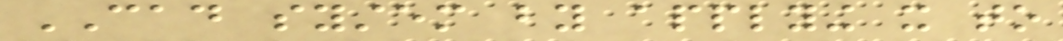CAD system by applying it to
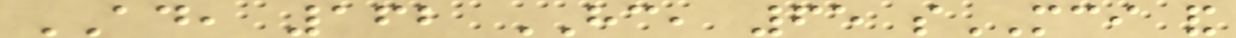AD, 162 HC, 65 sMCI and
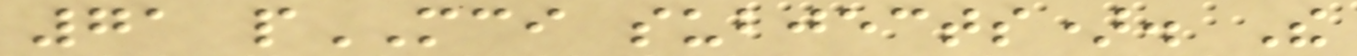71 pMCI subjects). The
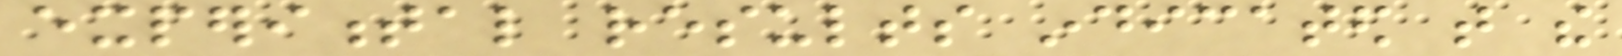experimental results indicated that the
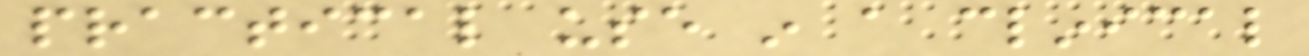practical use in a clinical
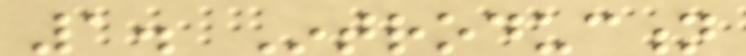1. Introduction
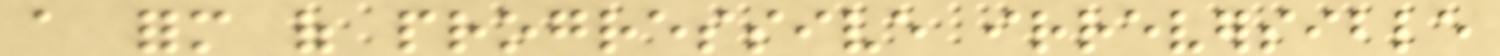a form of progressive irreversible
